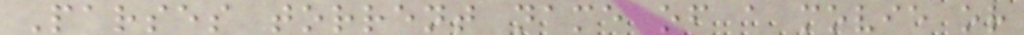Parses torrent name of a movie or
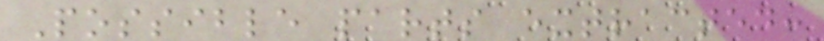Possible parts extracted:
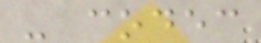- codec
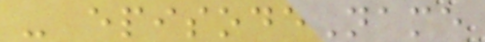- episodeName
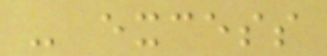- excess
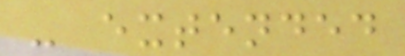- extended
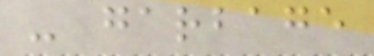- garbage
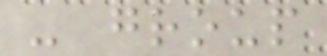- group
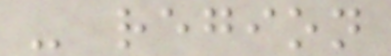- region
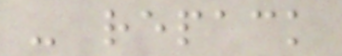- repack
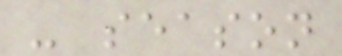- season
